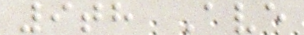9th Ave
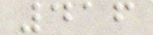416
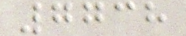7738
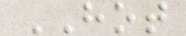HOT
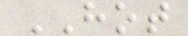HOT
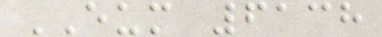EUM 6138
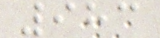983
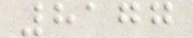8177
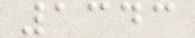1343
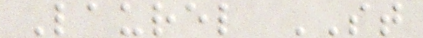Laurel ST
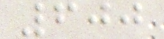600
